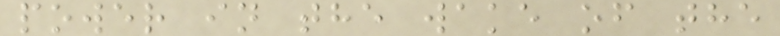power in the wake of the
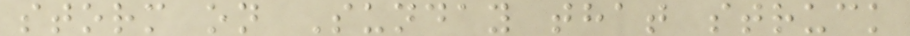storm on Sunday that struck
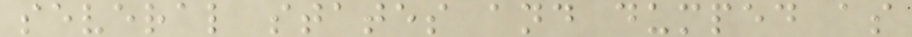several states and dumped as
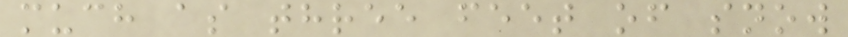much as three feet of snow
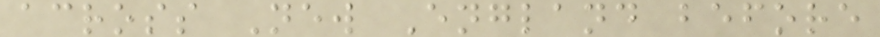across New England before
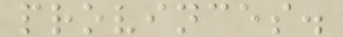provinces.
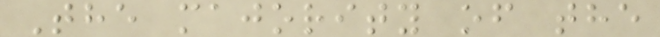The majority of the
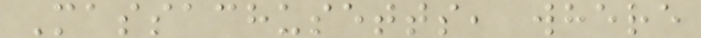Massachusetts, where
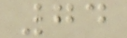74
